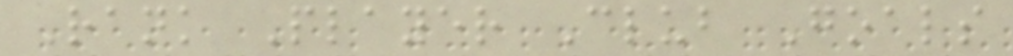Rank Player Club Goals
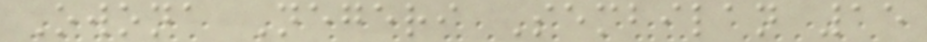Owona Negeri Sembilan 15
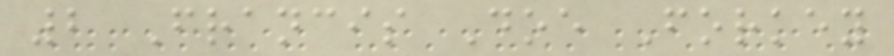2 Francis Doe Forkey
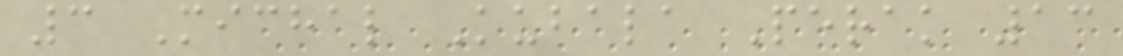3 Michal Kubala Perak 13
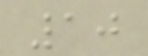10
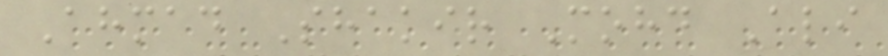Ahmad Shakir Mohd Ali
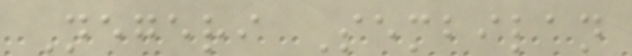Negeri Sembilan
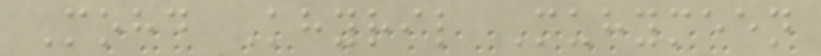Mohd Khyril Muhymeen
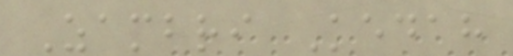Zambri Kedah
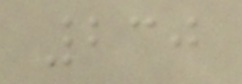230
